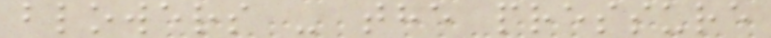blowers - the pressure
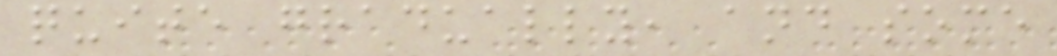quite gradually, and some
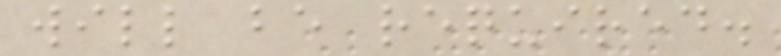will be required.
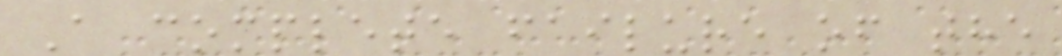A complete failure of the
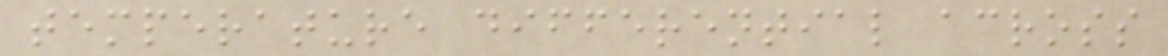temperature differential across
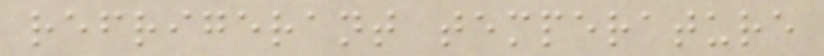refrigerant temperature
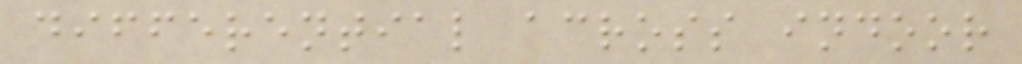differential across indoor
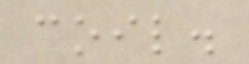coil.
